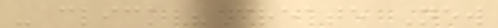- click "Create New
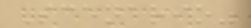Scenario"
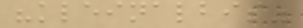"kleinalbis"
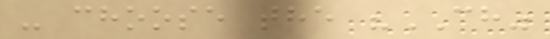- choose the "CH"
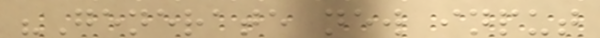"Generate new input
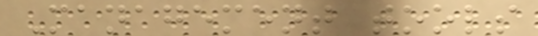Management tools
